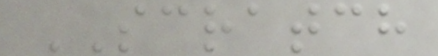SCRATCH
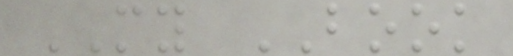MY BOOK
